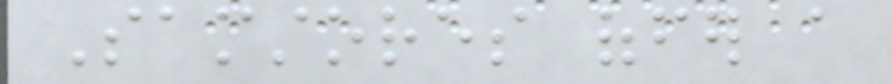Samstores offer a
